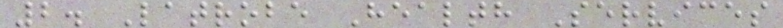2. Latrobe Health Services
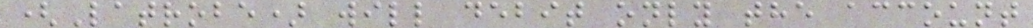(Latrobe) will debit only the account
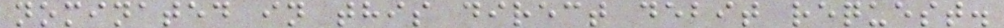nominated in this direct debit request.
